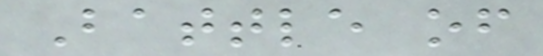Battle of
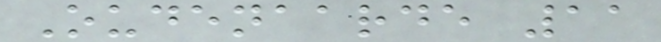Oudenaarde 11
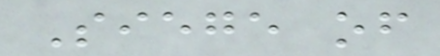Siege of
